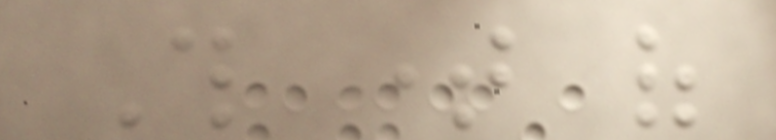This time of
